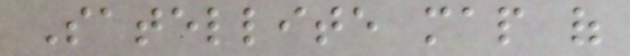Satellite map of
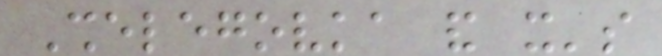Shelegovka and it's
